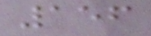156
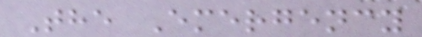The Emergency
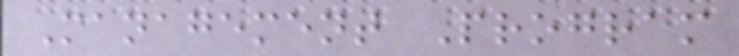Management Program
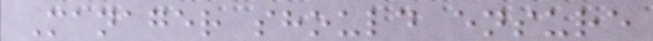Manager should ensure
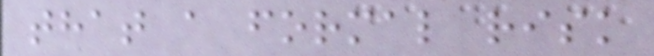that a formal risk
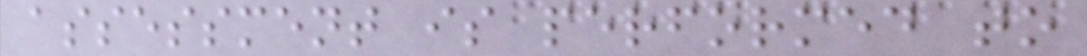assessment is performed to
